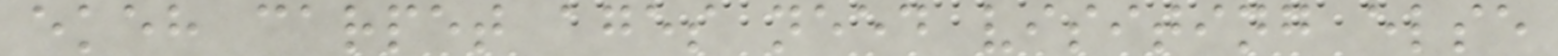ekeh carpet ages need visiting else
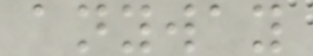anyway
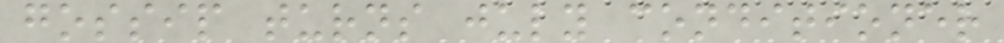gossip turns july conditioner
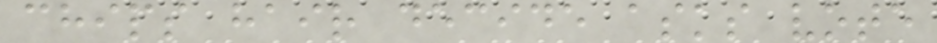chips hair decide asks vote
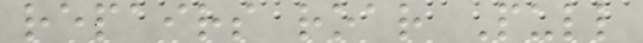repairs roar Pull
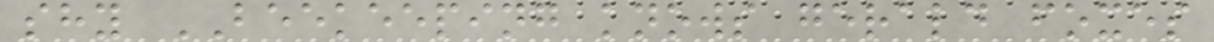shy BEEKEEPING knows gerald foxes
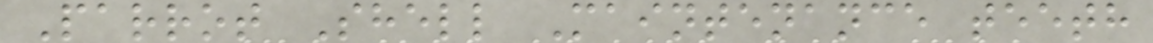Parrot Shell Maintenance teeth
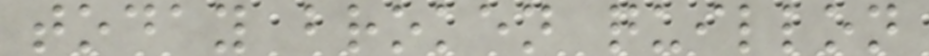today broken quillon
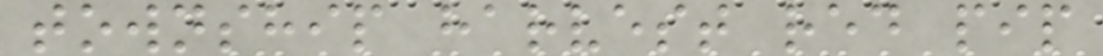township harvest red pip
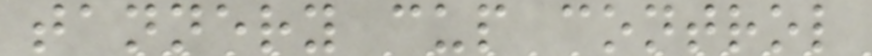tannery cup control
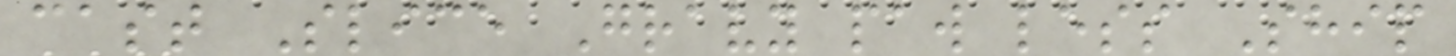cast Slice Gravy paw less Ship
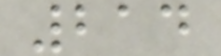214
